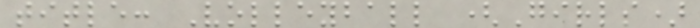title: Volleyball (Girls)
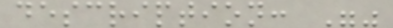description: ""
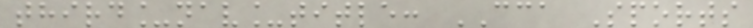third_nav_title: CCA Sports
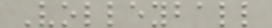Volleyball
